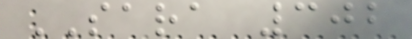SARA 302
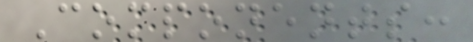Components:
